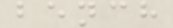bench
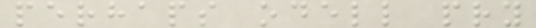perhaps odell pry
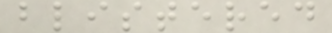blistered
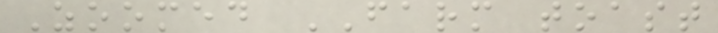Zoomed FARM toast
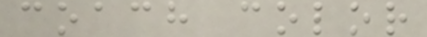coach color
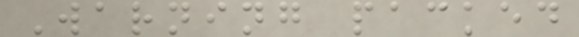Warning packed
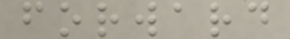forward
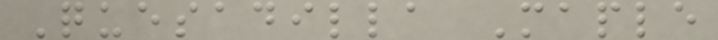Quesadilla Maple
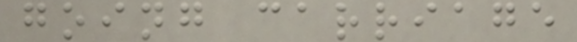going carriage
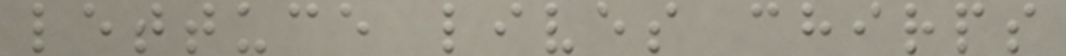lettuce lives chirps
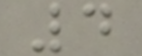4
